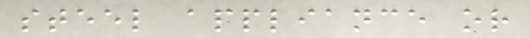steel appliance or
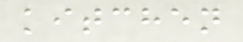kitchen
